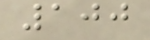100
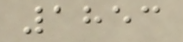1853
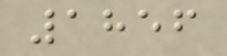1856
